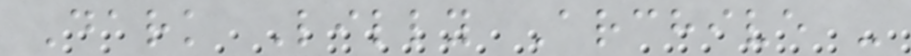Dark Lilly Archive -
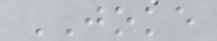JOKE
